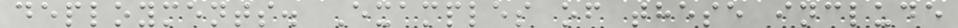deployments. Examples of these include
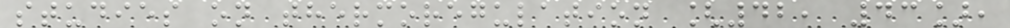studies on thermoregulation [42, 43],
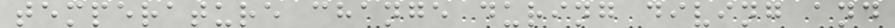temperature change during diving and
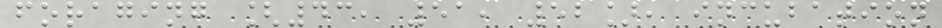foraging [43, 51, 52], incubation
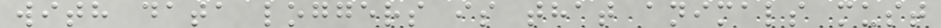with data loggers is that animals must
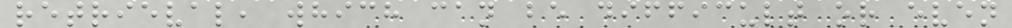retrieval, which can be difficult or even
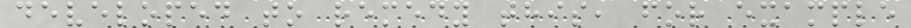developed to remedy this, for example
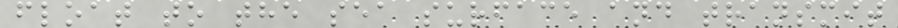float to the sea surface and transmit
